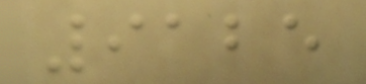9125
